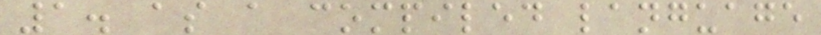1. as a compiled language
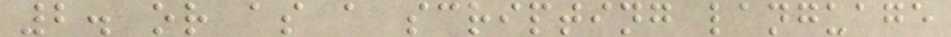2. or as a scripting language
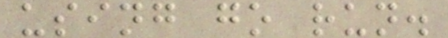using go run.
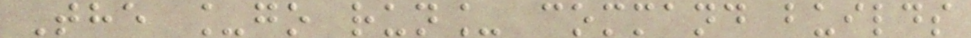The _go run_ command builds
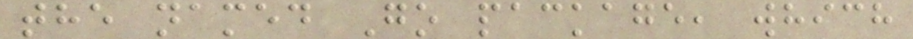the named Go package, which
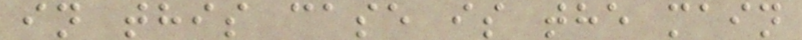in this case is the main
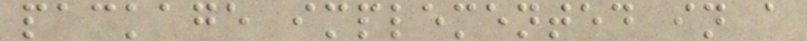package implemented in a
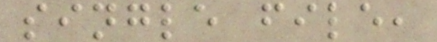single file,
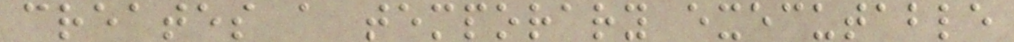creates a temporary executable
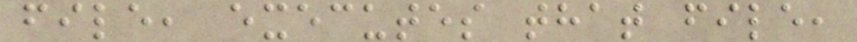file, executes that file,
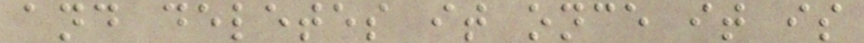and deletes it once it is
